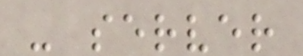- server
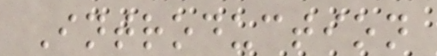Introduction
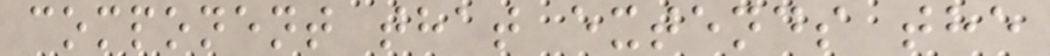component that extends the
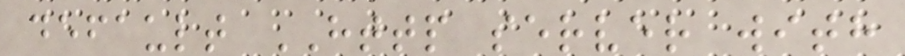default HTTP server with
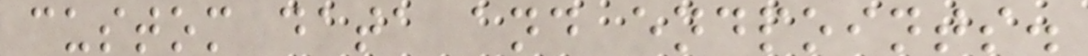custom data and endpoints.
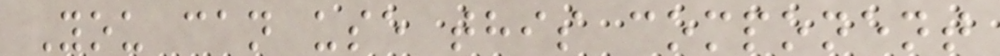You can use this component
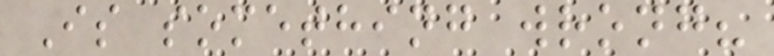Is something wrong?
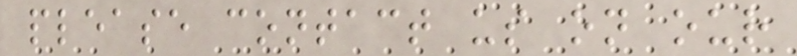please contact us on our
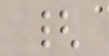{
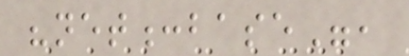"net:base",
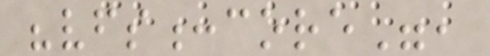"vfs:core",
